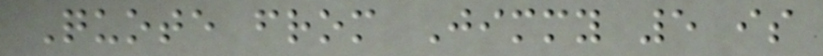Quote from Jimmy 5 is
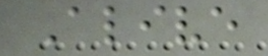Alive
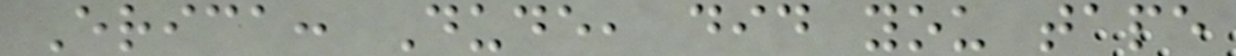Erica: Dude, did you tape
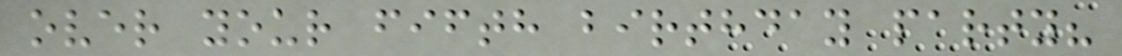over your fifth birthday party?
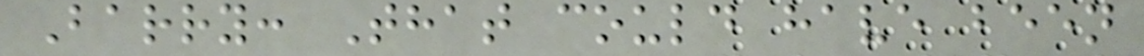Barry: That could have been
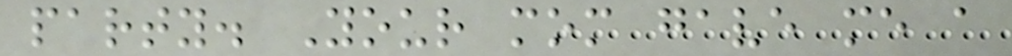party. Your mom gave me a
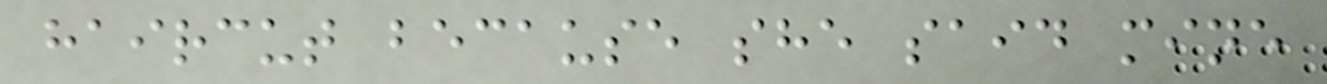haircut because she said mine
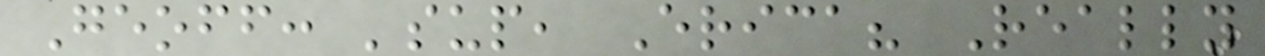Geoff: 'sup, Erica? Really
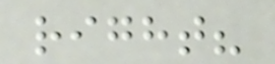right?
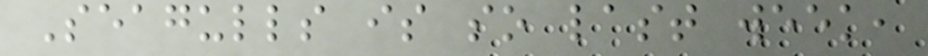Seagulls is so last week,
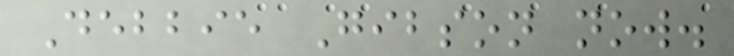Debbie Gibson now.
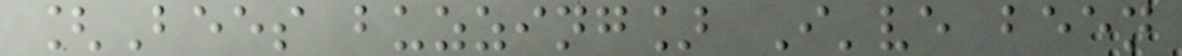[Bees buzzing] I've been
